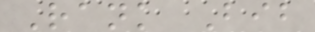Rank Bib
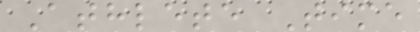Athlete Time
